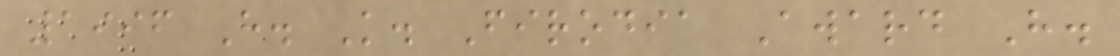1996 H. K. Firodia Award H.
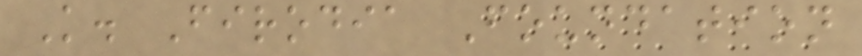K. Firodia Foundation
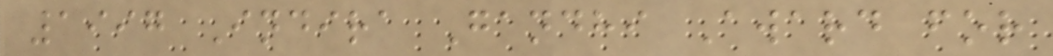1997 Indira Gandhi Award for
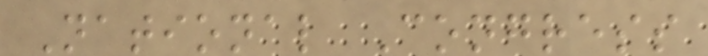National Congress
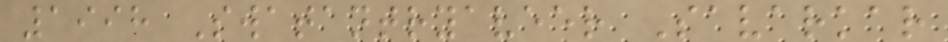1998 Swatantryaveer Savarkar
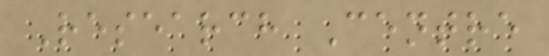Research Centre
